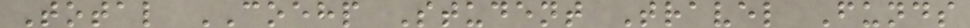Total COEHP Student Travel Funds
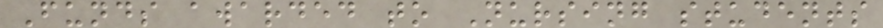Funds awarded to Nursing students
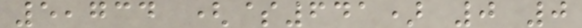5,734 ($641) 0 0
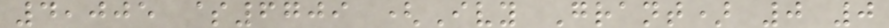4,005 $6709 (Ivy Grant) 0 0
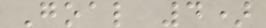Goal 4)
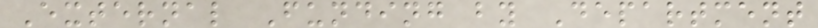External Funding by Department
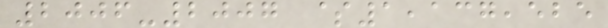2006-2007 $1,137,525
